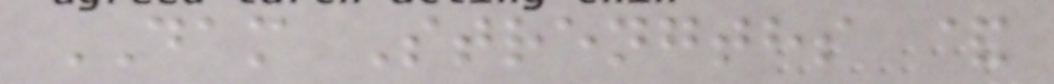DAM Strengths &
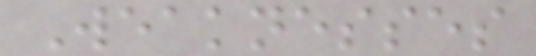Weaknesses
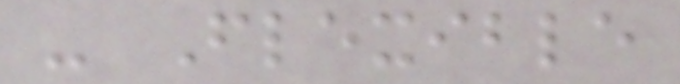- Flexible
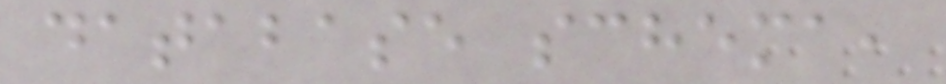database schema,
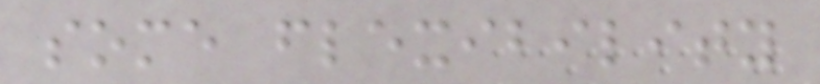some flexibility
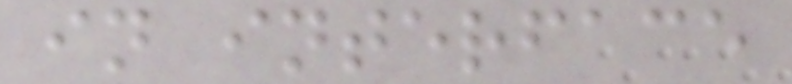in interface
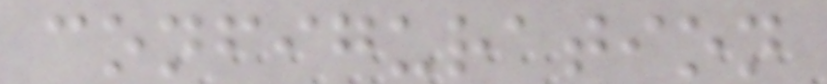configuration
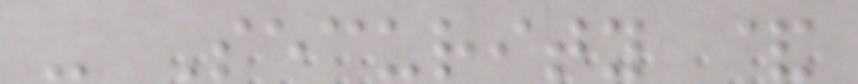- Security &
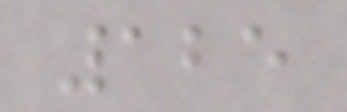125
